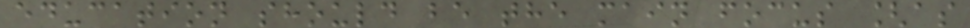education should be the main focus [as
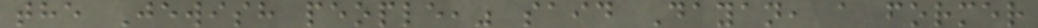the Jewish people," said Dayan, a former
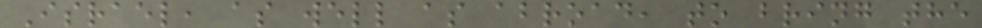Israel, as well as abroad, to bring the
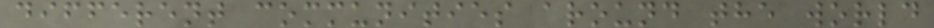different communities around the world
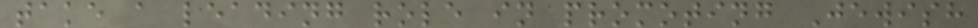take a leading role in promoting Jewish
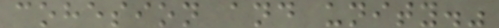cohesion and unity."
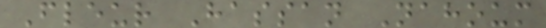Fleur Hassan Nahoum
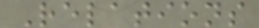Relations
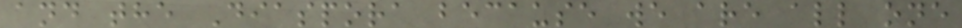and the Diaspora because we are all one
